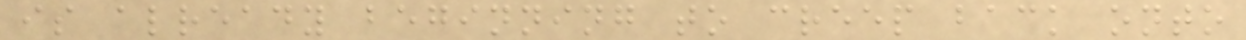is already beginning to creep back onto
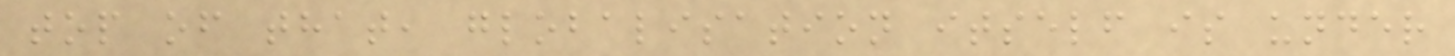top of that, globalisation itself is under
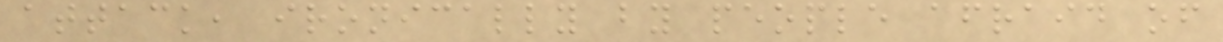attack, ironically by people afraid of
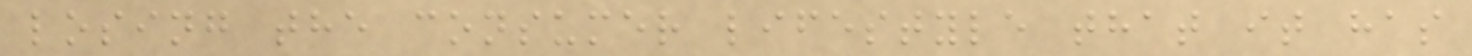losing the consumer lifestyle that it has
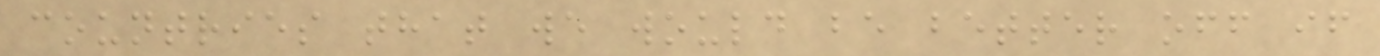countries that we would be better off if
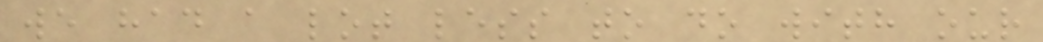we had a lot less to do with our
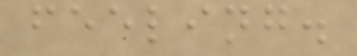feeling.
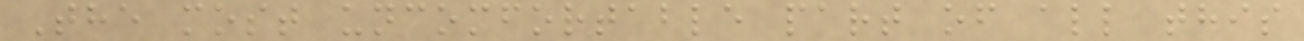The most uncomfortable part of all this
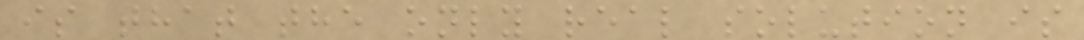is that the only real solution is
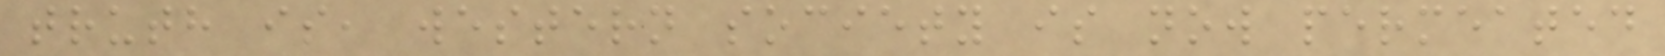truth is, western society is now permeated
